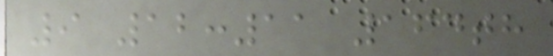9 12:11 164th
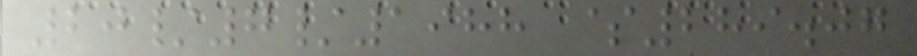20/7/1988 $289.07
